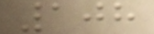108
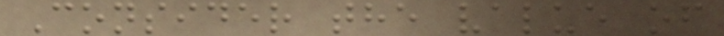Consider the value of
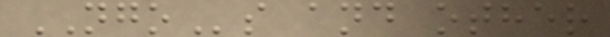NGOs and other
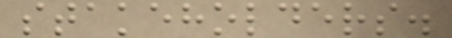stakeholders.
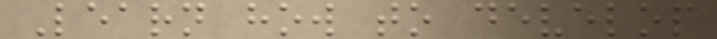Learn how to develop
